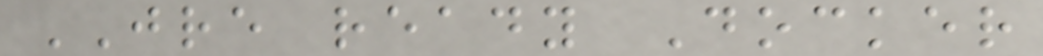JRE ready Docker
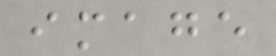image
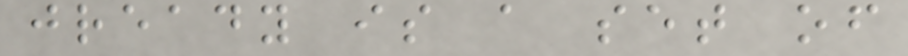jready is a set of
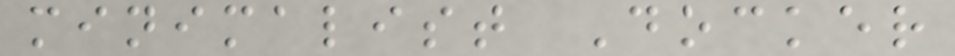minimalist Docker
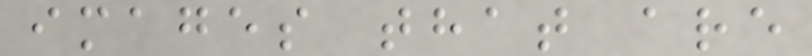images that are
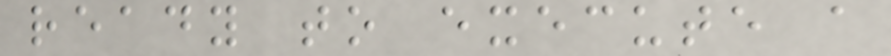ready to execute a
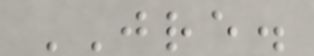JRE.
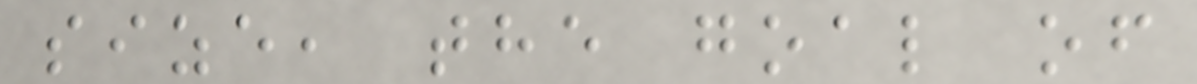size, the goal of
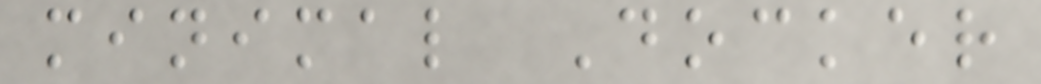minimal Docker
